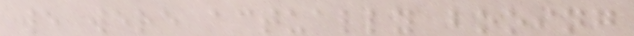we were actually booing
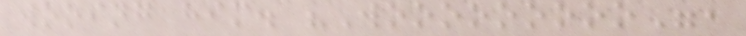wooing him. "Wooooooooo",
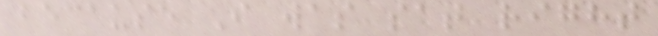because I was sat right
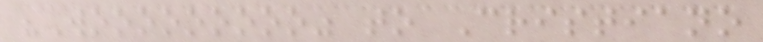"Wooooooooo" to Cristiano
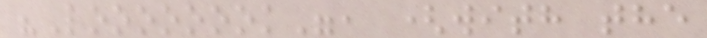"Loooooook", (with the
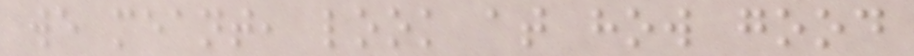we meant, look at how good
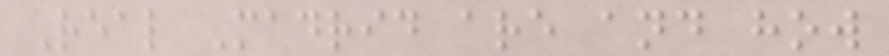Real Madrid are and how
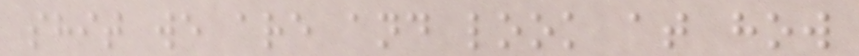shit we are and look at how
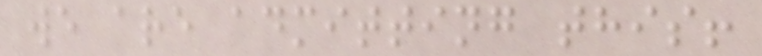we are admitting this!
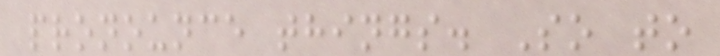pronounce things. So to
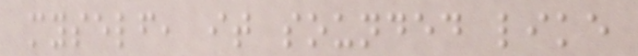myself, it sounded like
